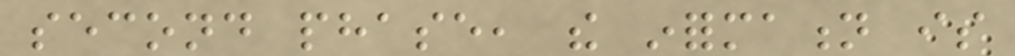second phase, the information is
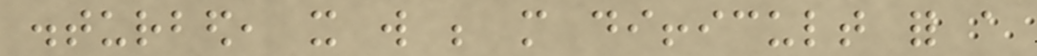disturbed, it will be more difficult for a
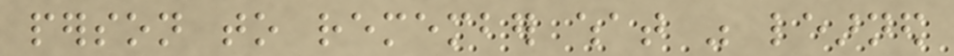person to remember what was learned
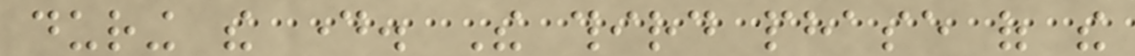during the day. The third phase of the
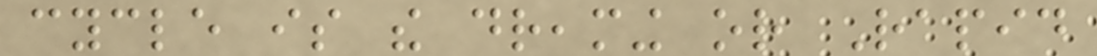cycle is the dreaming or Rapid
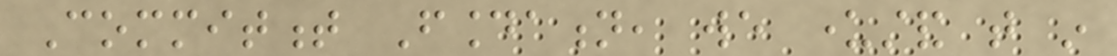Commitment Foundation, we understand that in
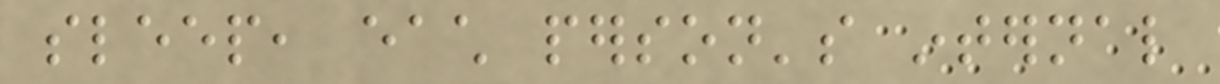sleep, each person's internal
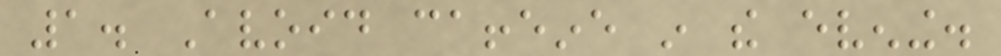1. Avoid caffeine in the evening.
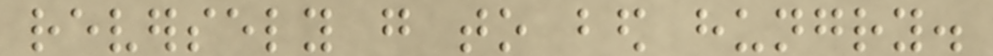reversely go to bed hungry.
